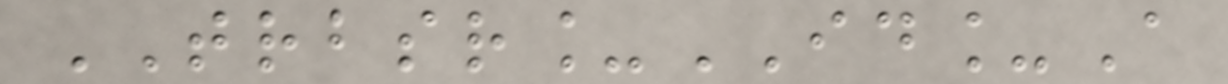TRBSR_ID_A
